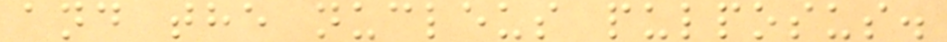and the nucleus pulposus.
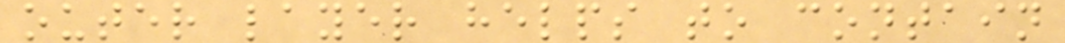outer layer helps to contain
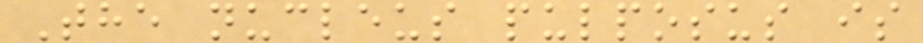The nucleus pulposus is
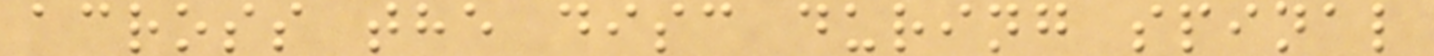across the disc during spinal
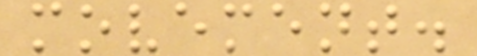movement.
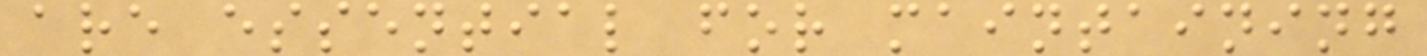are essential for maintaining
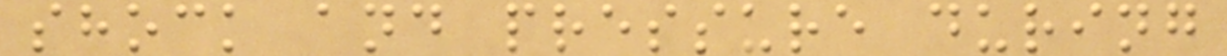shock and pressure during
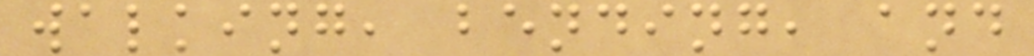walking, bending, and
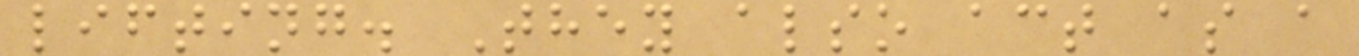lifting. They also act as a
